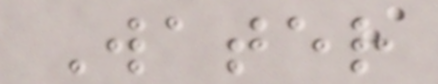Water
